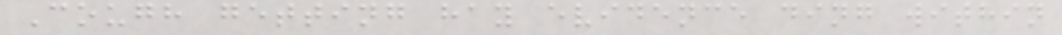Cough getting hay evidence ding within
